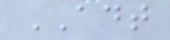ADT
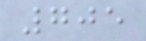705
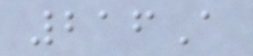216A
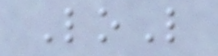LoL
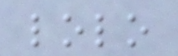lolo
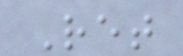Ret
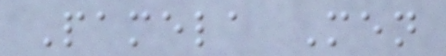Pamela Men
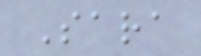Sara
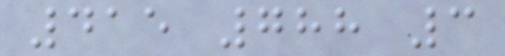415 788 3
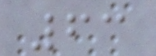63
